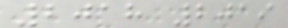2018 2019
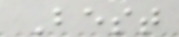Best
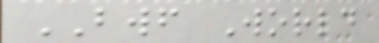BWF World
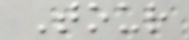Tour
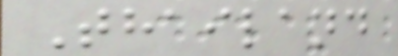Thailand
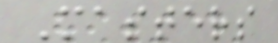Masters
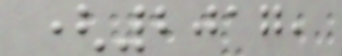(2017,
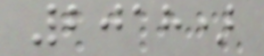2018)
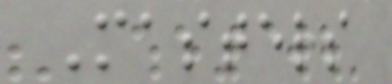Masters
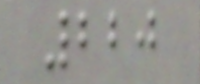220
